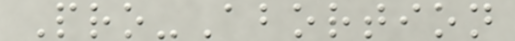Pro-Abortion
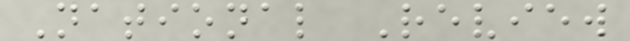National Review
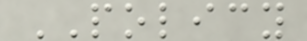POLICY
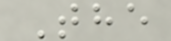The
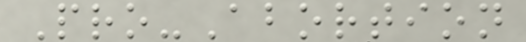Pro-Abortion
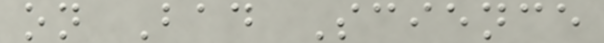on Bad Science
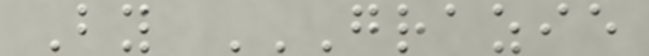By GRAZIE
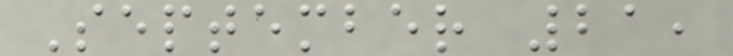September 21,
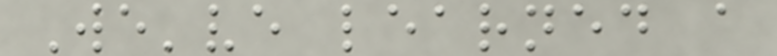We've learned a
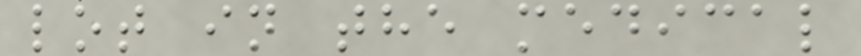lot in the medical
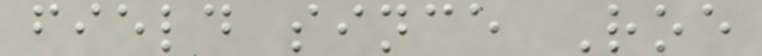field since Roe
